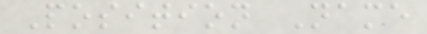Position Name
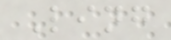Ling
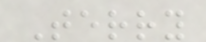Terry
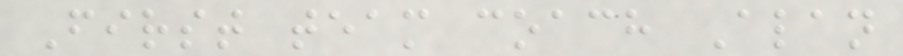First team coach Alan
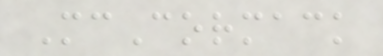McCormack
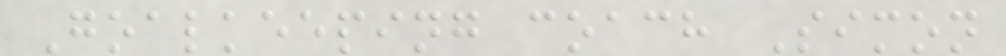Goalkeeping coach Simon
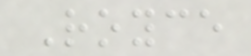Royce
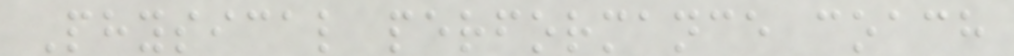Physical performance coach
